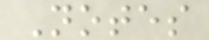Notes
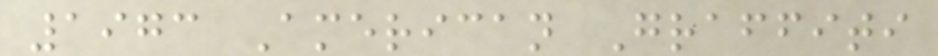1973 American Graffiti
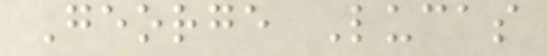George Lucas
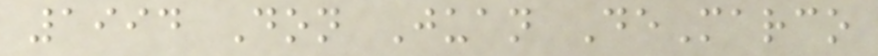1994 Don Juan DeMarco
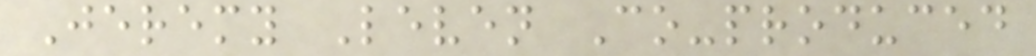Jeremy Leven Co-produced
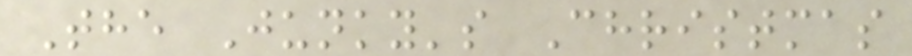The Junky's Christmas
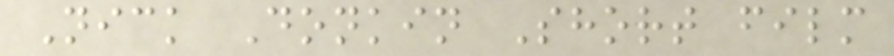Nick Donkin Short film
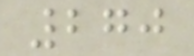270
